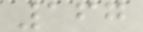167
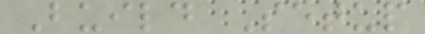Build Setup
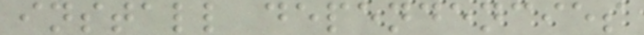install dependencies
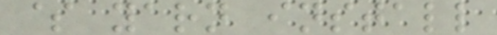$ yarn install
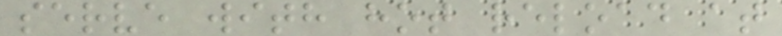serve with hot reload at
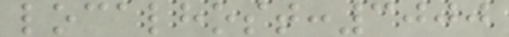localhost:3000
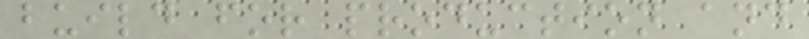build for production and
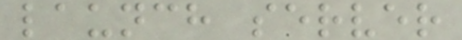launch server
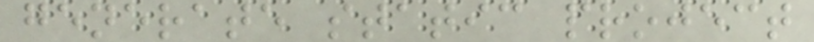generate static project
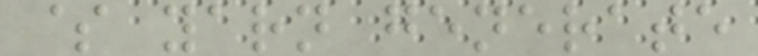$ yarn generate
